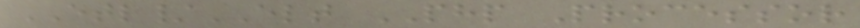ETL/ELT PHP Processor
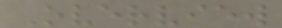Overview
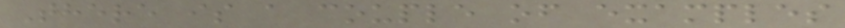There is a couple of examples
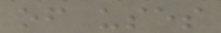of uses
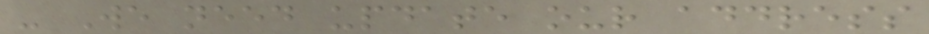- We need update our address
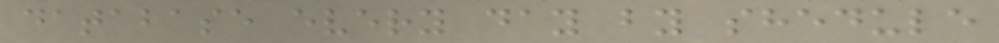database every day by shedule
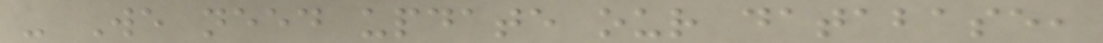- We need update our database,
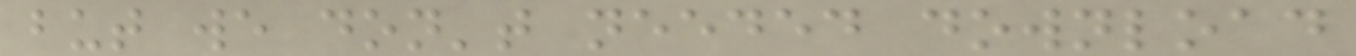but we don't needed download
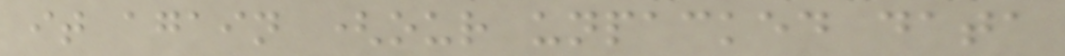it again (our unpacked data
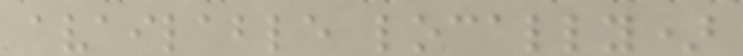available locally)
